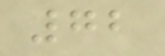72
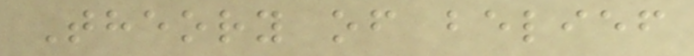Theory of belief
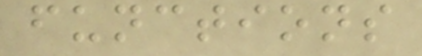functions
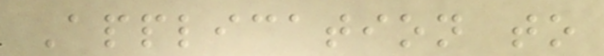Application to
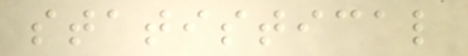statistical
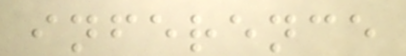inference
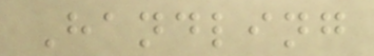Handling
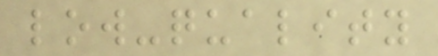low-quality
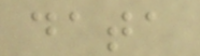data
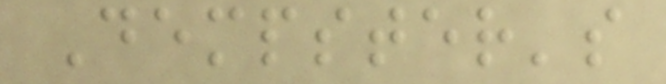Dempster's
